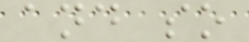and so
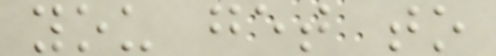you get to
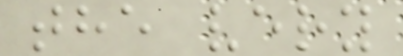the very
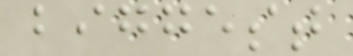biggest
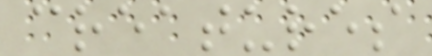creatures
